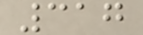317
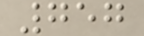757
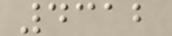4312
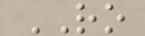RO
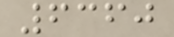6360
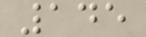145
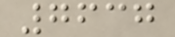7637
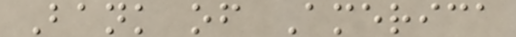Bank of America
